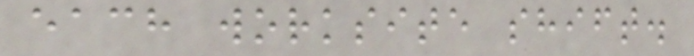each worksite shift.
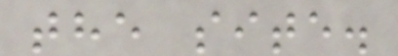the site.
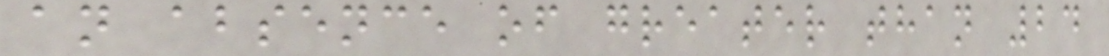an absence of greater than 24
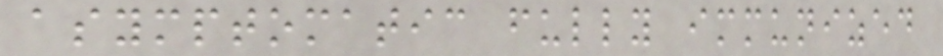asymptomatic fully immunized
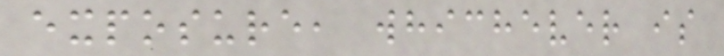exposure, whichever is
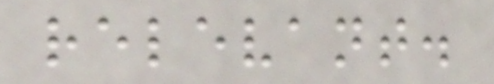relevant.
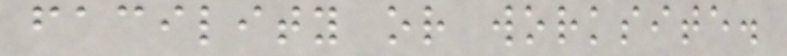facility or worksite.
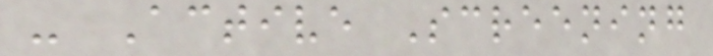- Active Screening
